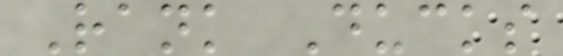Rank Ducks
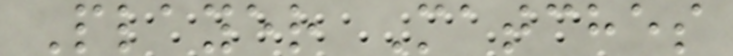Player Matches
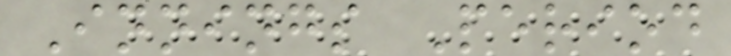Innings Period
